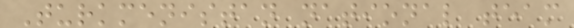Turkmenistan national team
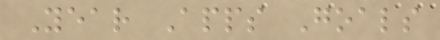Year Apps Goals
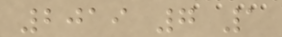2019 7 1
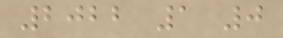2022 1 0
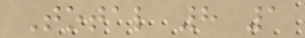Total 8 1
